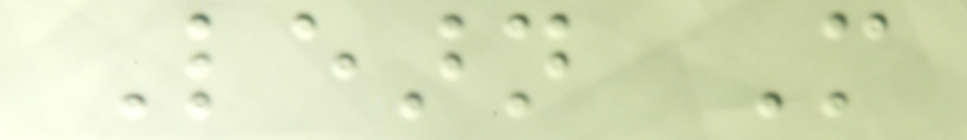Learn More
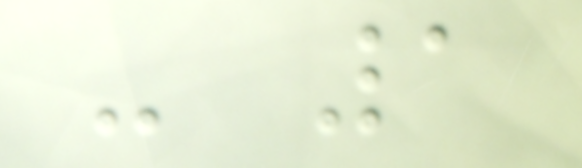- 1
